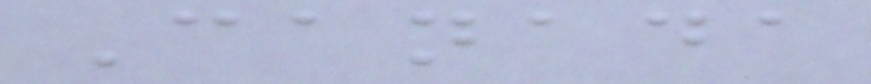Canada
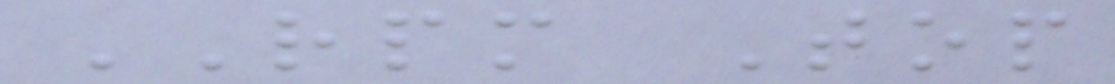RPM Top
